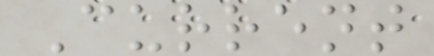Current
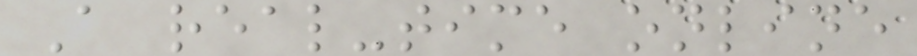A real-time online
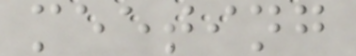meeting
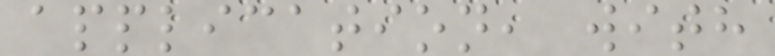application, with
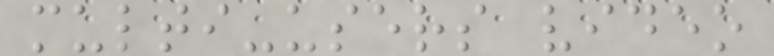multi-users video
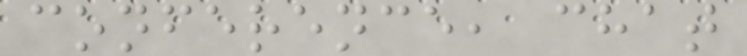conference, chat
